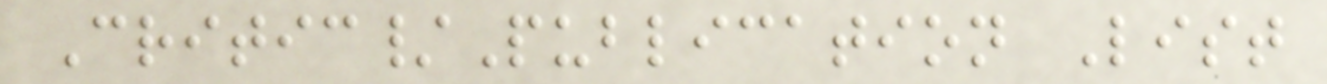Critic/Publication List
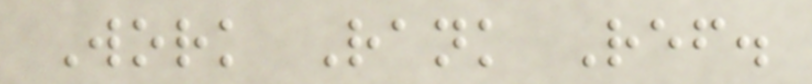Work Rank Ref.
